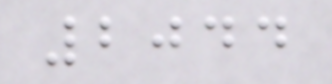2044
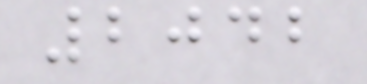2042
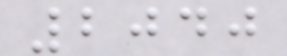2040
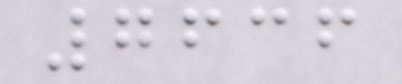7636
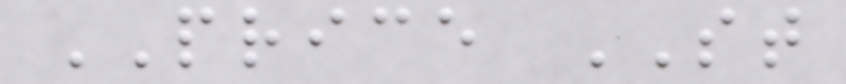PRICE ST
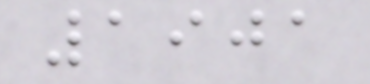1901
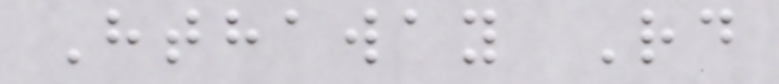Hthaway Rd
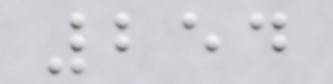254
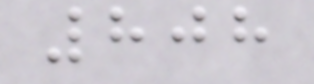808
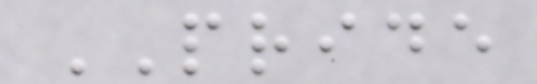PRIDE
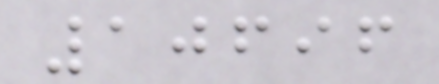10696
